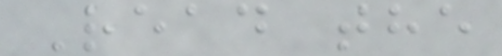Read the
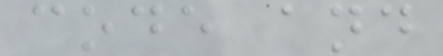code and
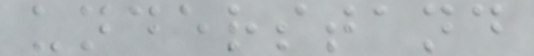understand
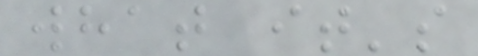what it's
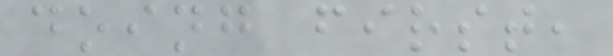doing first,
